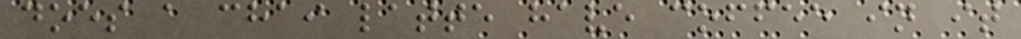does a chai latte have coffee in it
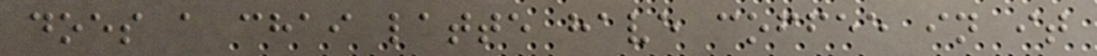does a chai latte have coffee in it
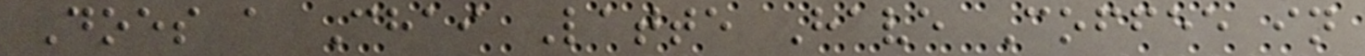Does a Chai Latte Have Coffee in
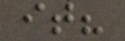it?
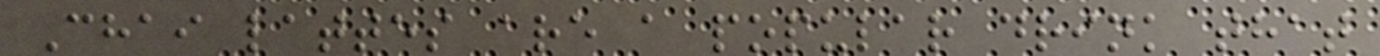Chai lattes are a popular drink that
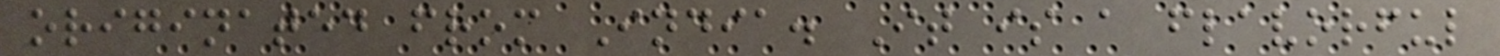originated from India. It is a flavorful
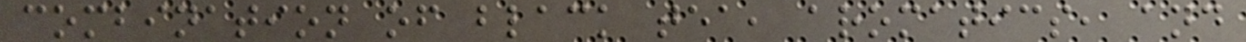combination of black tea, aromatics, and
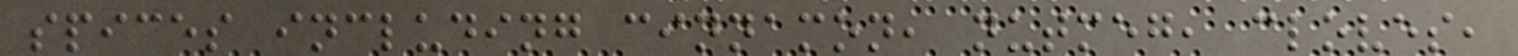spices including cinnamon, nutmeg, cloves,
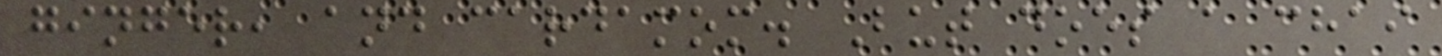ginger, and cardamom. But does a chai
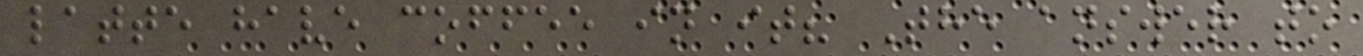latte have coffee in it? The answer to
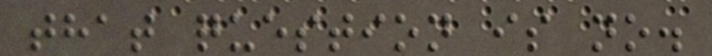that question is no.
